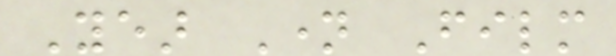Year Name Film
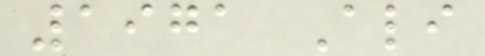1971 Ali
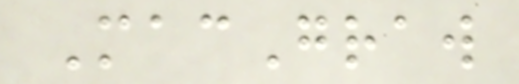MacGraw
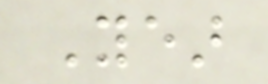Year
